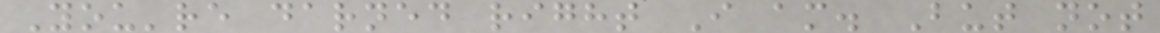You're darned right I am. But not
